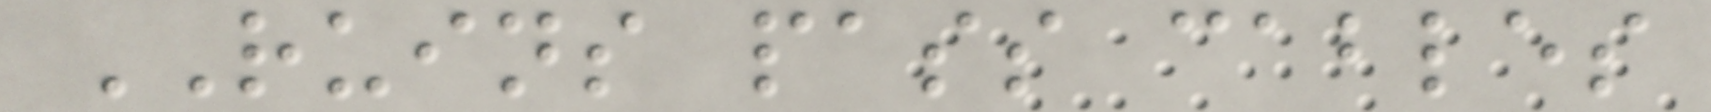RUINS pass cables
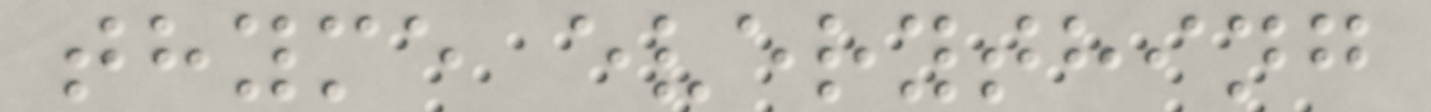thyme everything
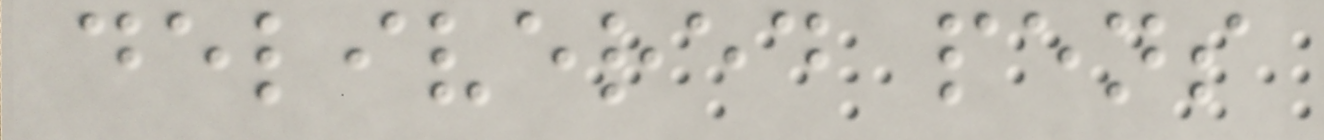delivered pens
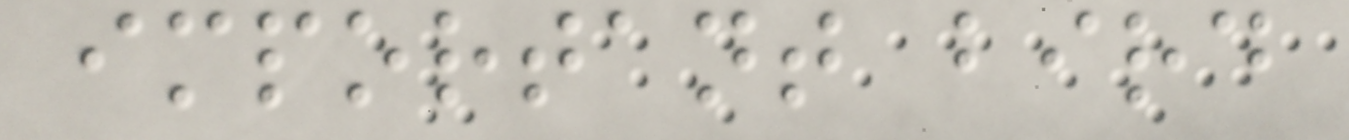important bird
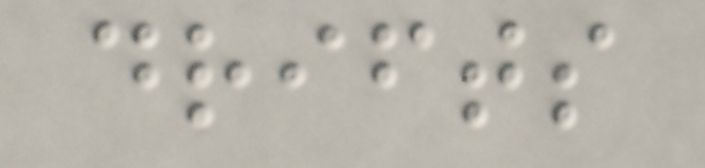drifts
